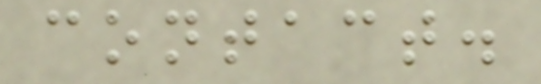contact.
